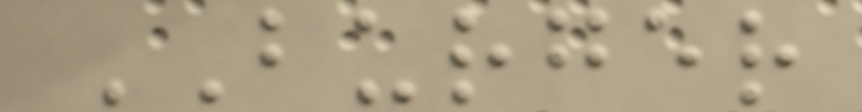BURGER
